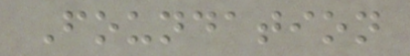Foundation
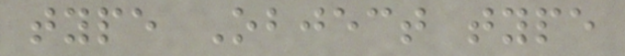type Object type
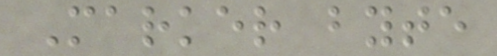Marker byte
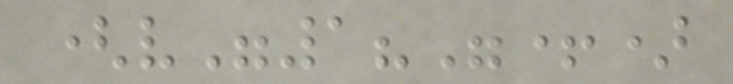(v"1?"+)
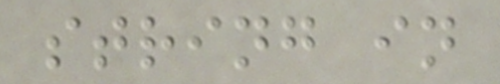string in
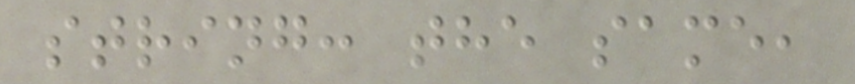string: the same,
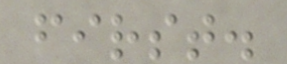first.
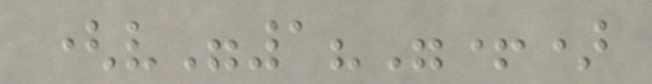(v"1?"+)
